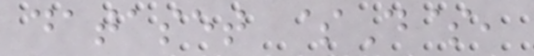dataset $D$,
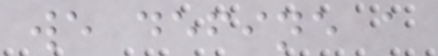we define a
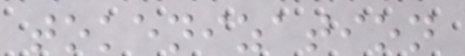tokenization
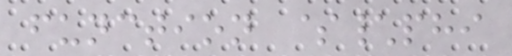function $\phi
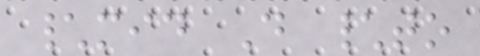\mid D \to
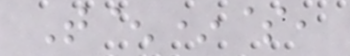T^*$,
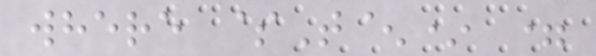where $T^* =
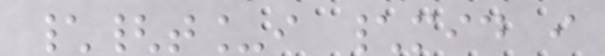\{t_i \mid i
